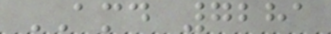AMD 7281
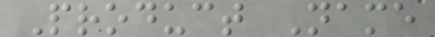Product Name
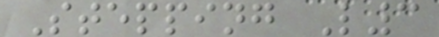Stepping L3
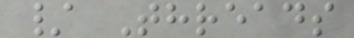/ Threads
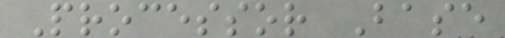Processor Base
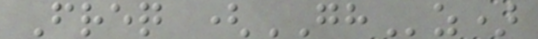Freq (GHz)
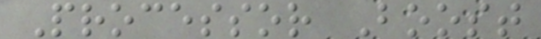Processor Boost
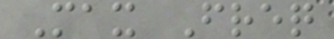Max Freq
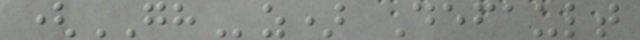(GHz) Default
